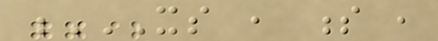XS , S ,
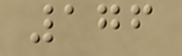176
